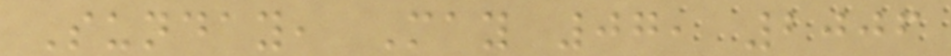Sunday, May 07, 2006
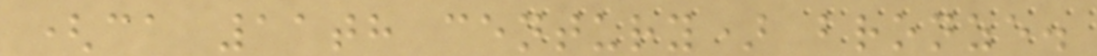(ca 11th century) bronze.
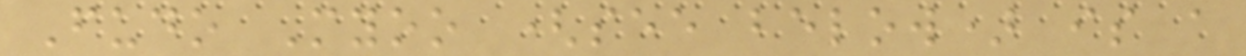Fudo Myoo (see below) is a
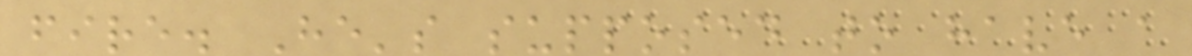fire. He's supposed to have a
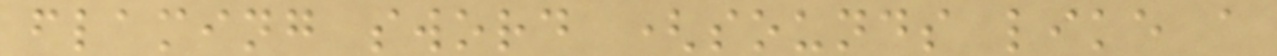flaming sword (sounds like a
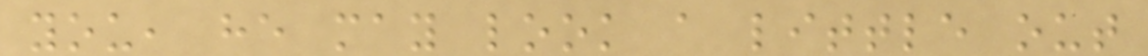you, he may look a little out
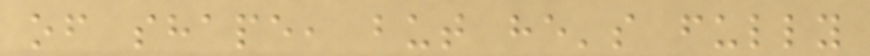of shape, but he's fully
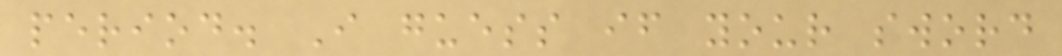period. I guess if your sword
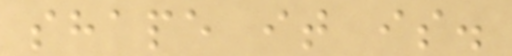shape it is.
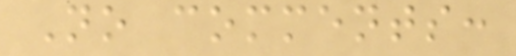No comments:
